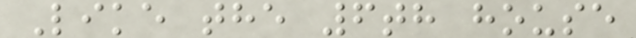Like the 6th house
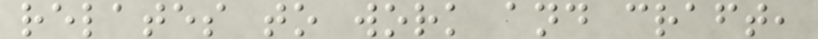relates to work and craft,
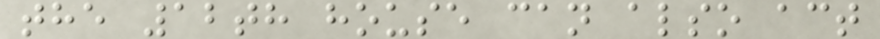the 12th house can also act
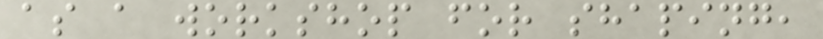as a workshop for shaping,
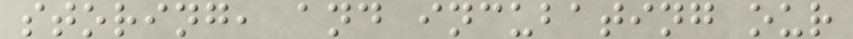storing, and incubating our
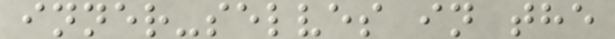inner-selves in the
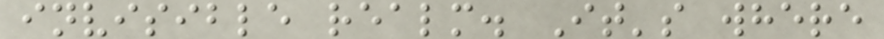invisible realm. It's where
